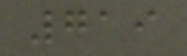719
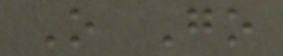O Go
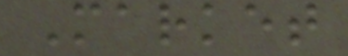Market
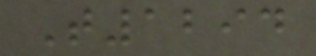T1294
